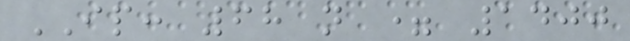IP: 68 n = 1400
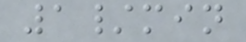1/min
